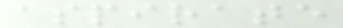aspirate
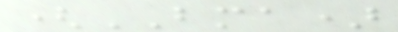(BMA)
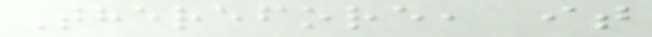Therefore, it
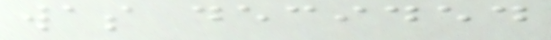was decided
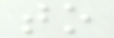to
